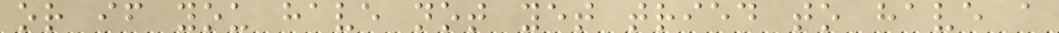or if you have not yet tried to have a
